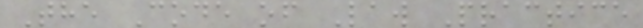The Code of Law Practice
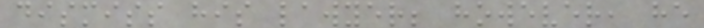dismiss his lawyer; however, he
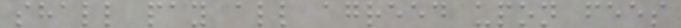shall pay all agreed upon fees
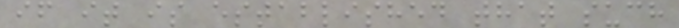if it is established that such
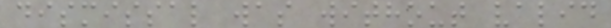dismissal was without valid
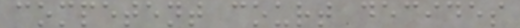competent court decides
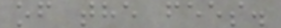of the fees.
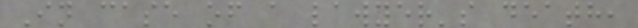In case of a lawyer's death,
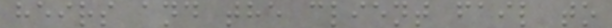heirs and the client fail to
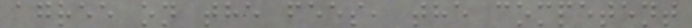agree on the fees, the competent
